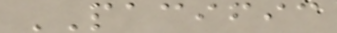PACIFIC
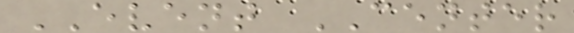EVENT CENTER
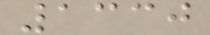1330
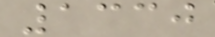1330
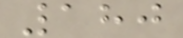180
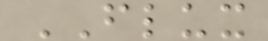FLUX
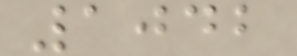1042
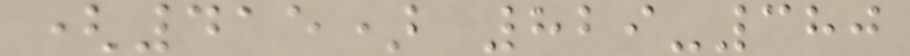(415) 829-380
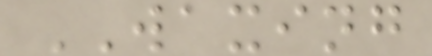WAXING
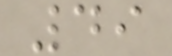49
